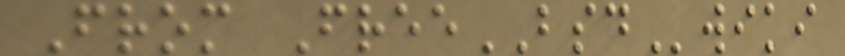From FreeBSDwiki
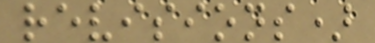revisions)
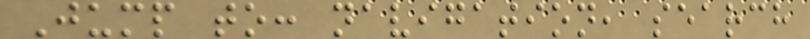Jump to: navigation, search
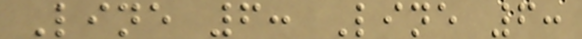Line 6: Line 6:
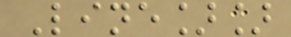Line]]
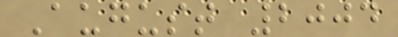August 2004
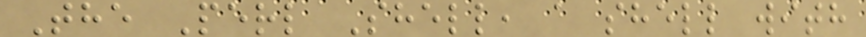The Perl Shell, a shell with
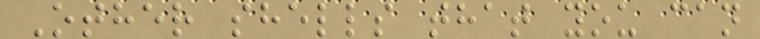Other shells that you can
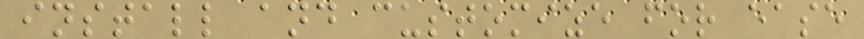install and customize for ease
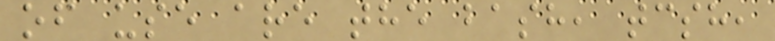of use are the bash, tcsh,
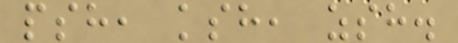psh, ksh, zsh.
